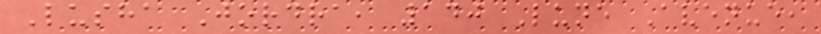Lusha Jordra, 140 Lune Avenue,
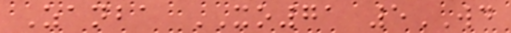Zanba XO71 5WD
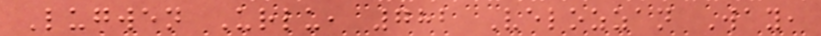Lugwen Urlu, 782 Velozzan Way,
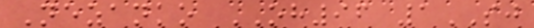Nezanko OH96 1SJ
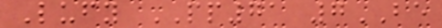Lufy PP71 7BE
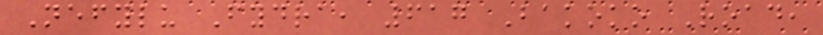Nefylu Fydra, 617 Bakoko Road,
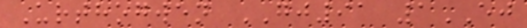Urthogwen GJ91 1EJ
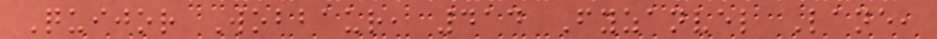Quijor Wobbaur, 414 Fyzanvel Lane,
